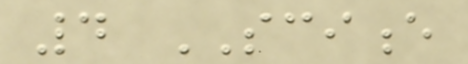4 SCIENCE
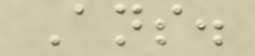Ans.
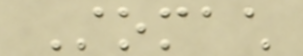Stomach
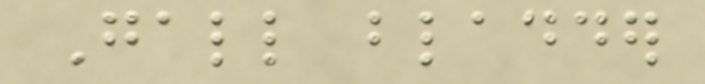Gall bladder
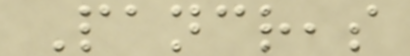Pancreas
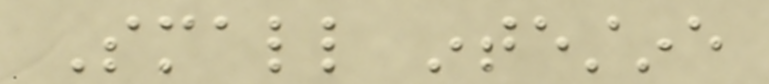Small intestine
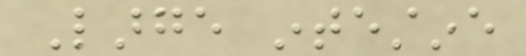Large intestine
